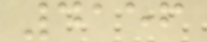4156
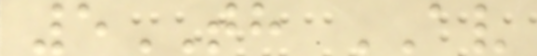5TH AV
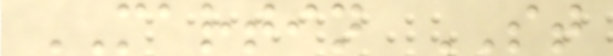MARTIN ST
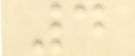4
